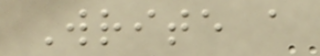Write a
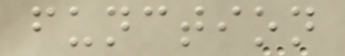function
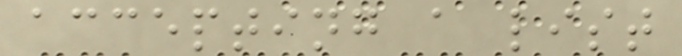accepting a list
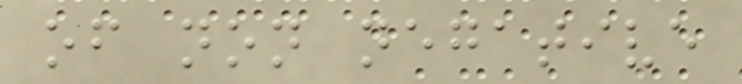of non negative
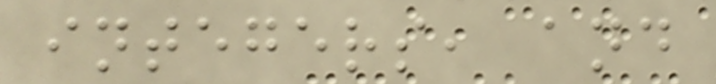integers, and
